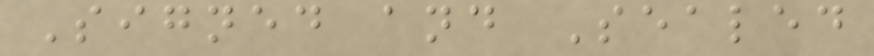Signed and Sealed
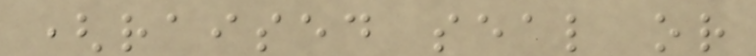(raised seal or
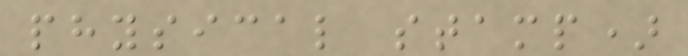physical stamp)
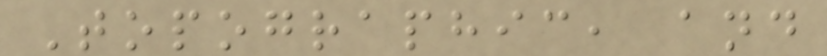Topographic, and
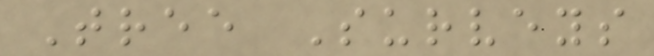Tree Surveys
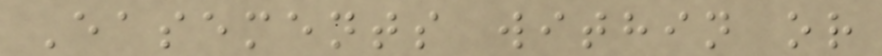Easements within or
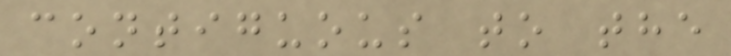contiguous to the
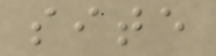site
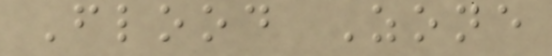Flood Zone
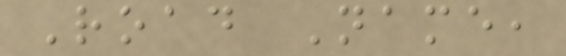Road Name,
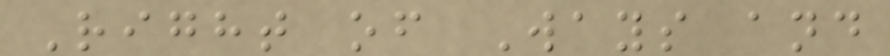Right of Ways and
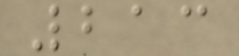213
